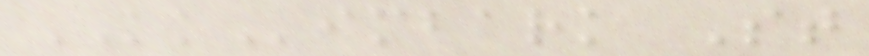KKimbark St
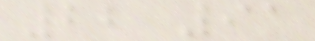22 91
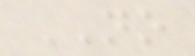NO
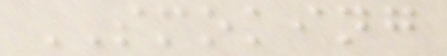SMOKING
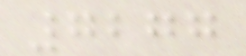7277
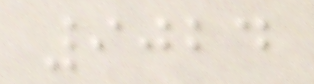9024
